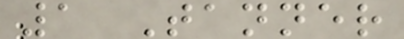1 Tanner
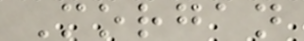Morgan
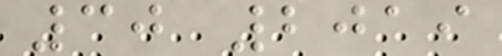30 2019
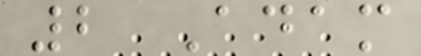2 Adam
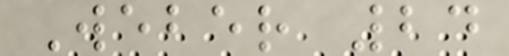Weber 24
